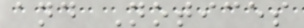and Notices
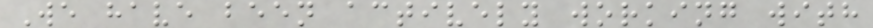We have been actively working with
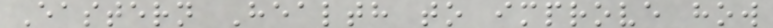Eastern Health to improve how
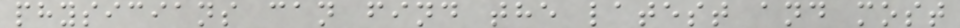physicians can find the latest and most
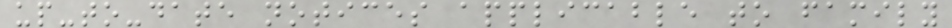up-to-date notices applicable to family
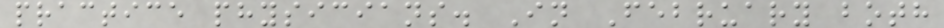practice physicians. In February both
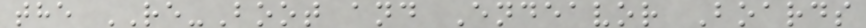the RE-Boot and Endeavor Boards
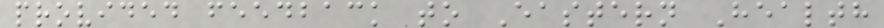provided feedback to Eastern Health
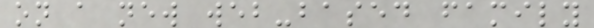on a new web-based family
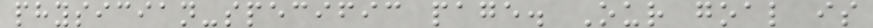physician-specific page. Our goal is
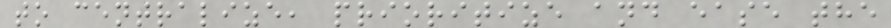to centralize, prioritize and ease the
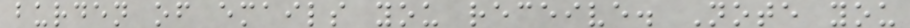burden of emails you receive. Note you
